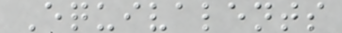Equivalents
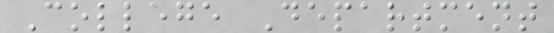College Department
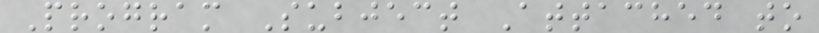Program Subject Attached to
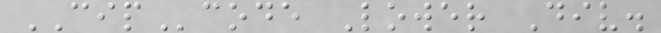CIPcode Lower Div.
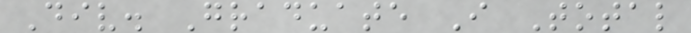Div. Graduate I Total
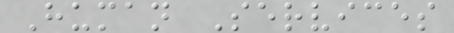Human Services
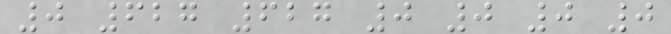0 627 627 0 0 0 0
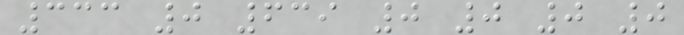333 0 639 0 0 0 0
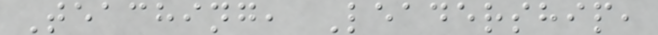Teaching, Leadership,
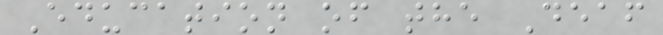Education of the Deaf
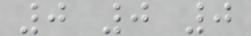0 0 0
